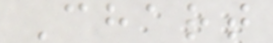Chart
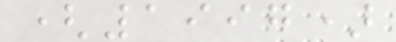(1997)
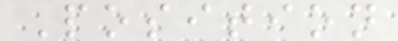Position
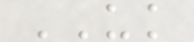UK
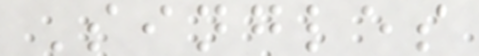Singles
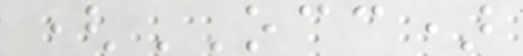(OCC)
